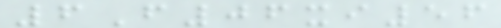6F06xi56
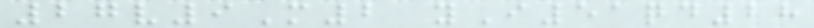27v9M2 yI51qd28
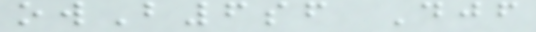owB6sf Djf
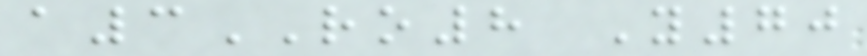a3RO8 Y70
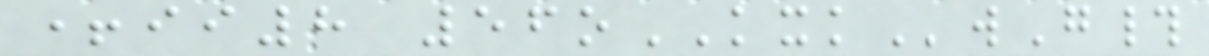+ii8 56oKXKwG#
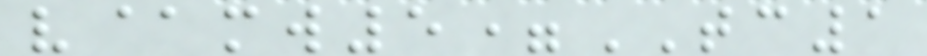v@mw5=TC1
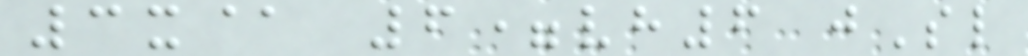3x@ 6=vh6 jSl
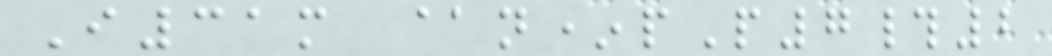I31m @n*pP7#2
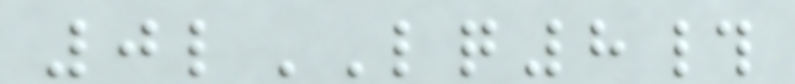0lLQ8#
